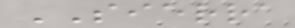SIERRA
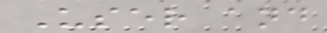User and
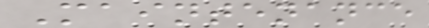Maintenance
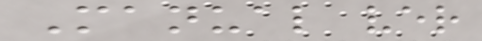Manual ver
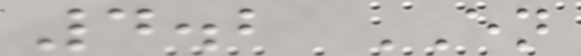4.2 EN
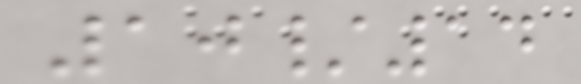10/14
